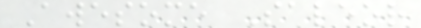Awesome Saleor
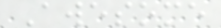Awesome
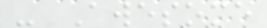- Awesome
